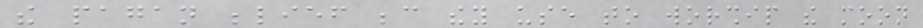the pagan belief because they use to worship the moon
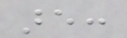are:
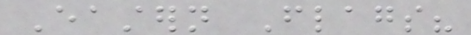Eastern Flags?
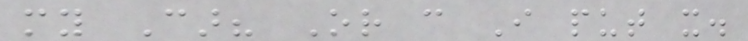my Car? Or can I put it.
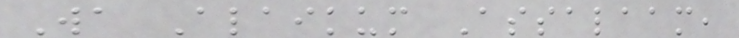Wa Alaikum Assalaam,
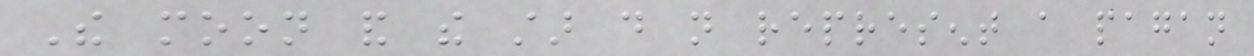The moon and the star do not represent a pagan
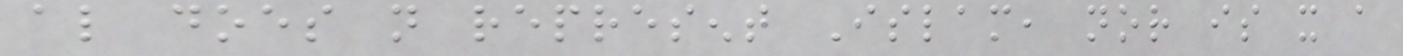also does not represent Islam, nor is it a
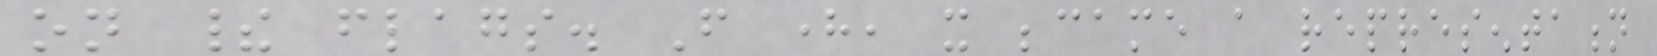on their flags. From here, it became a representation
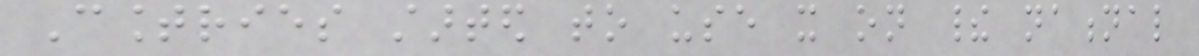Countries started to use it on their national
